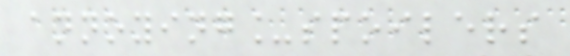annoying_spoilers
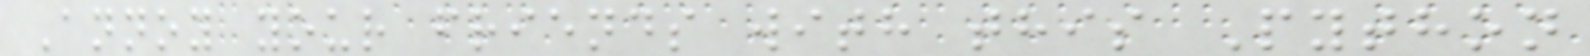Annoy your friends with this Python
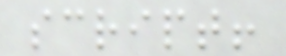script!
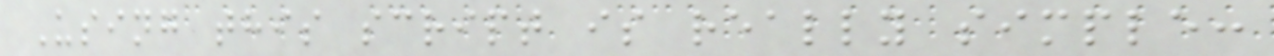Using this script is really simple:
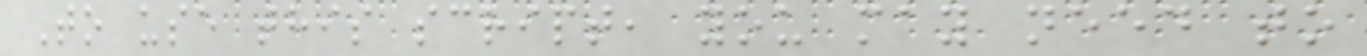To use this script, you may need to
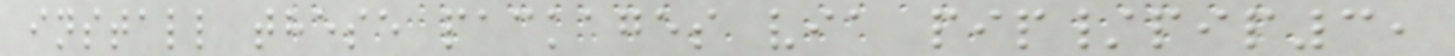install these packages via pip/pip3,
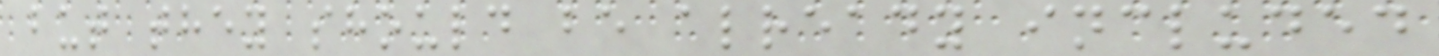but they should be already included
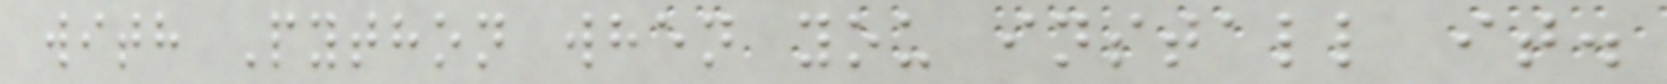with Python when you install it.
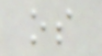os
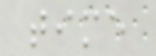time
